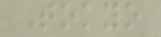Tokyo
